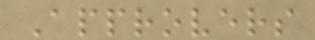Approvers
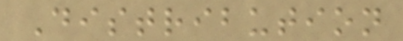Distribution
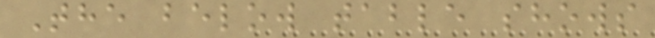The below table shows
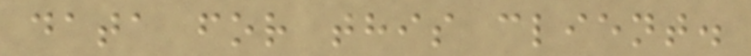data for this client.
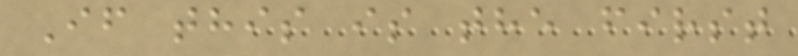If this is the first
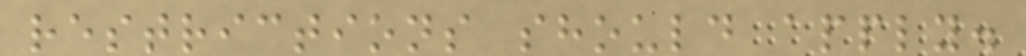restrictions should apply.
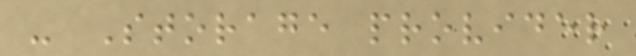- Storage provider
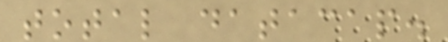total datacap.
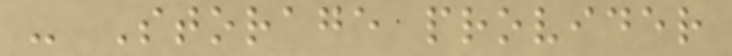- Storage provider
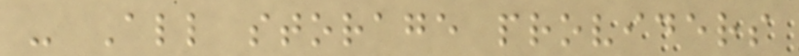- All storage providers
